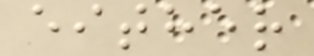either
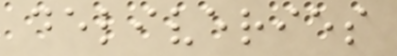deliveries
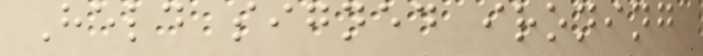Held signed ironing
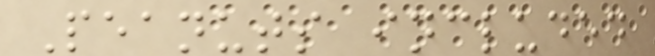Peanuts included
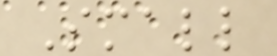Small
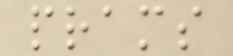prams
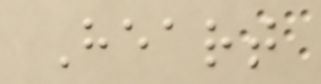Heart
